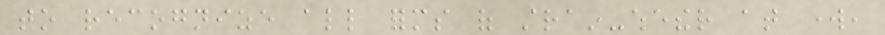to recognize all forms of strain-whether at work,
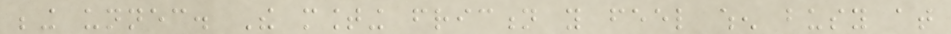being unnecessary. The mounting friction you feel when busy at
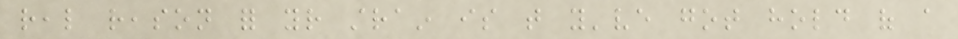real reason for your strain is that you've got hold of a
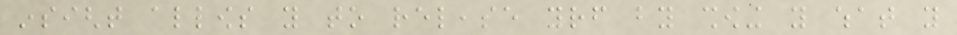insight allows you to release yourself by showing you what you
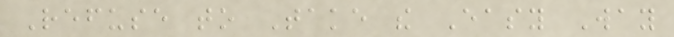Refuse to Take the Easy Way
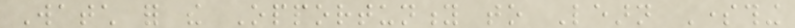Watch for the Opportunity to Learn Something
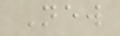New
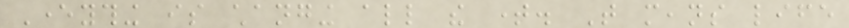Everything is changing all the time. That means life
